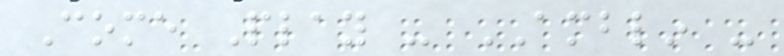Come Play - AMBLIN -
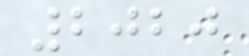2020
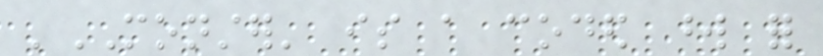'MONSTER' is a coded word for
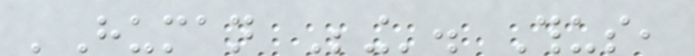'Human Being'. Thus,
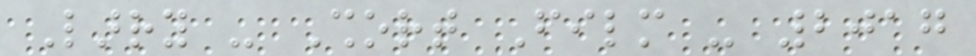Larry - Short Film - 2017
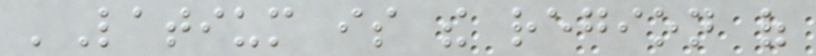'Latium is the region of
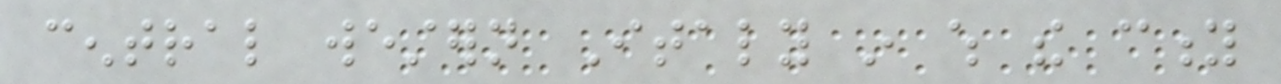central western Italy in which the city
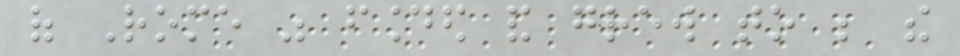of Rome was founded and grew to be the
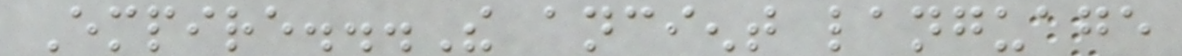Empire...The ancient language
